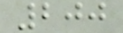200
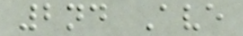2nd Ave
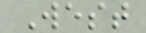West
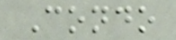Condo
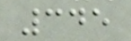345
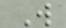W
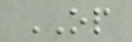OP
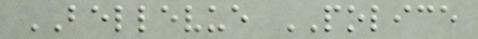BELLEVUE POLICE
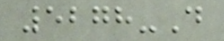5278-D
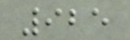925
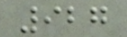927
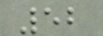52
